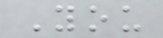You
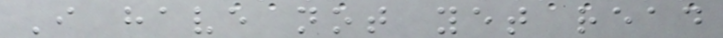I have not yet read
